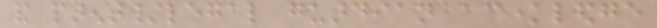and parent/legal guardian acknowledge
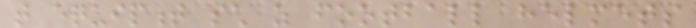that equipment such as football helmets
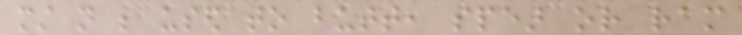must not be used to butt, spear or ram
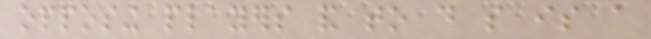opposing players and to do so is a
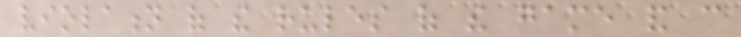violation of the rules of the game and can
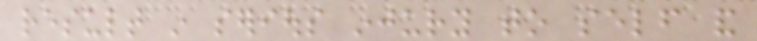result in serious injury to self and
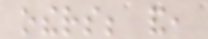others; and,
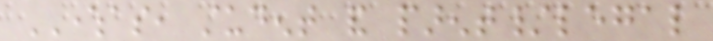WHEREAS, student and parent/legal
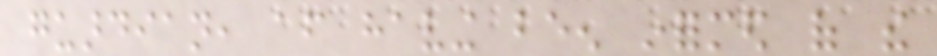guardian, after having been informed of the
